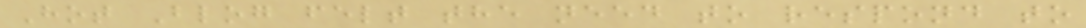Hot Blog felt the need to respond to
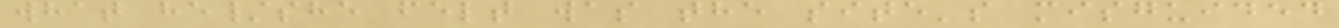what he/she felt was the site's misguided
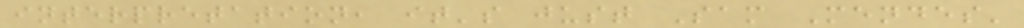interpretation, it's just Sam Mendes'
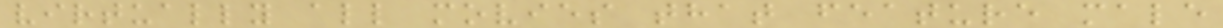virtually all movies that feature male
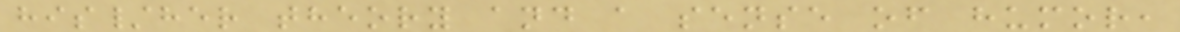his/her theory and a sense of humor,
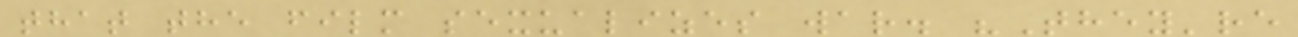that the film sexualizes war. "They're
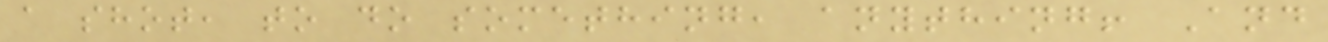a shot, to do something, anything! And
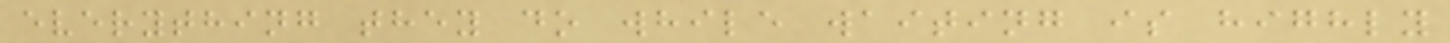everything they do while waiting is highly
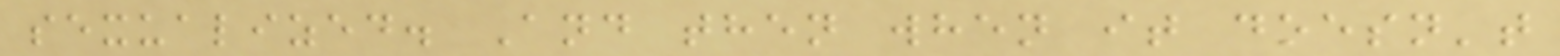sexualized. And then when it doesn't
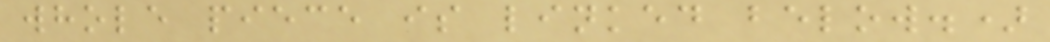whole piece is linked below.)
